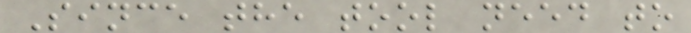Since the tool need to
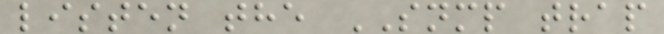listen the SNMP trap
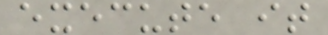execute it
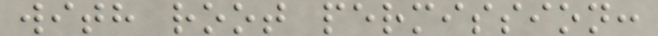with root permission:
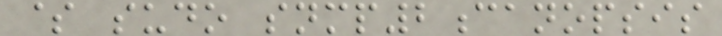$ sudo snmp2canopsis
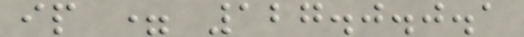ip = 127.0.0.1
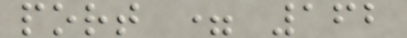port = 162
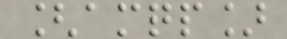[amqp]
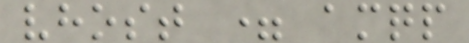vhost = amqp
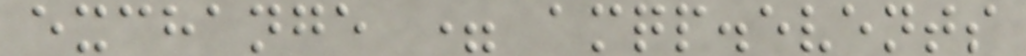exchange = amqp.events
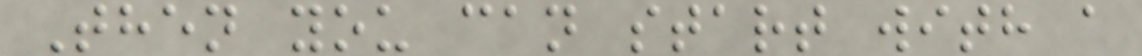Then you can start with a
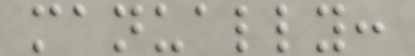manually:
